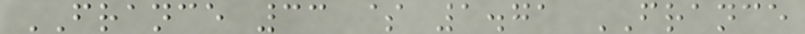FRANCE 33 $ 1.71 FRANCE
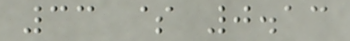33 $ 0.13
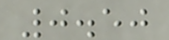0.50
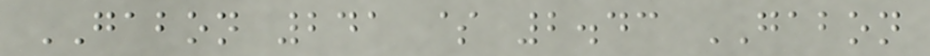GABON 241 $ 2.43 GABON
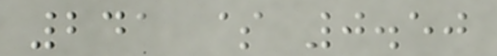241 $ 0.50
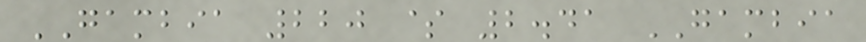GAMBIA 220 $ 2.41 GAMBIA
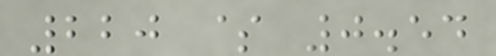220 $ 0.54
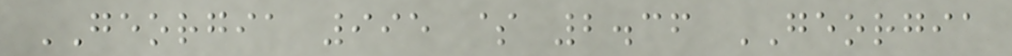GEORGIA 995 $ 2.36 GEORGIA
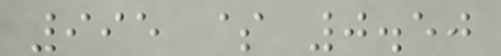995 $ 0.50
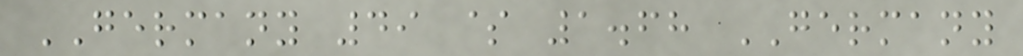GERMANY 49 $ 1.68 GERMANY
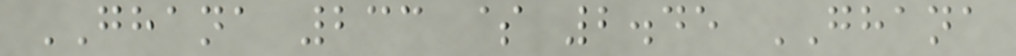GHANA 233 $ 2.45 GHANA
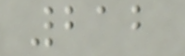212
